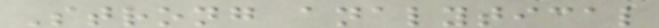Strong analytical
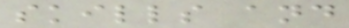skills and
